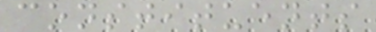constituents
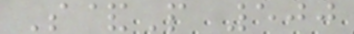S&P 500
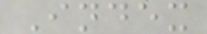Index
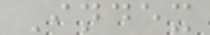Index
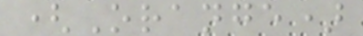(Orange)
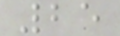25
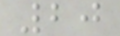20
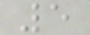5
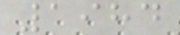1984
